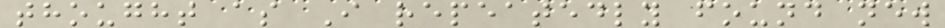thought as I repeatedly found new
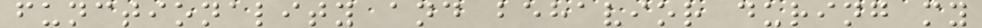functionality and behavior during my
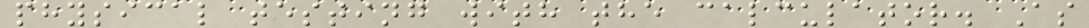physical testing with the calculator. As
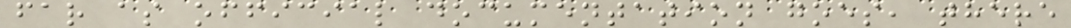far as official documentation goes, there
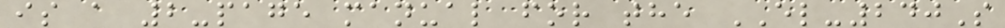is a 2-page manual for the EL-240S
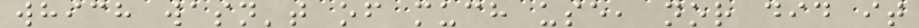which wasn't of much use, nor did it
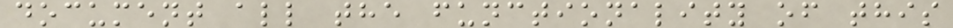document all the functionality of this
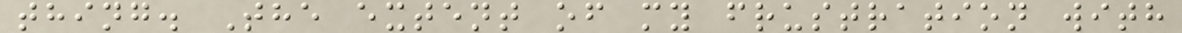thing. The extent of my frustration with
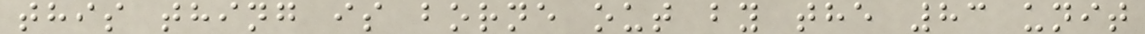this thing is borne out by the 83 unit
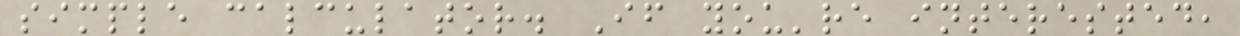simple calculator. If you're interested,
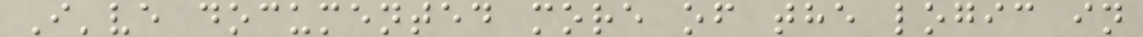I've documented more of the logic in
